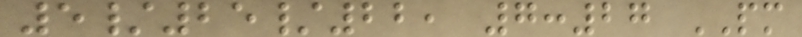5/25/22, 7:27 PM
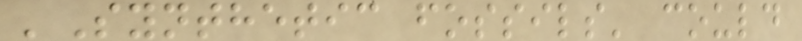'Synthetic fossils' could
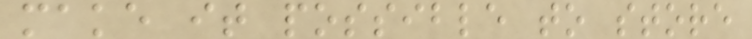make it possible to store
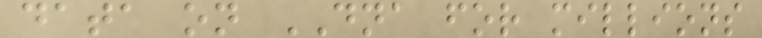data on DNA for millions
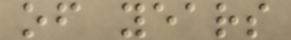of years
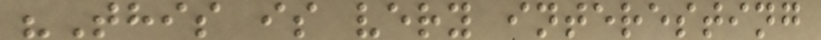"This is very interesting
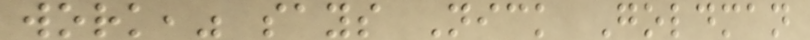work," says Nick Goldman
